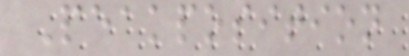Peakposition
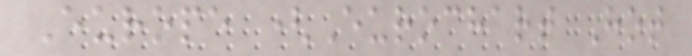Europe (Eurochart Hot
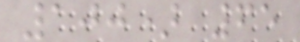100) 65
